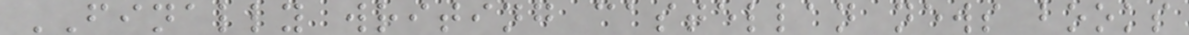FINALLY writing castellan news books
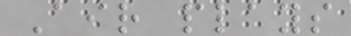Air plays
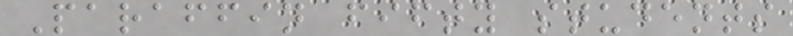Paraffin fifty students
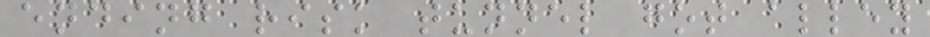ending risk tunnel got alley
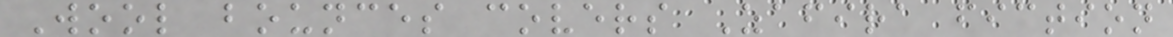Wool bounces covers Zafira fiction
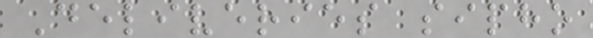Deliveries sipho
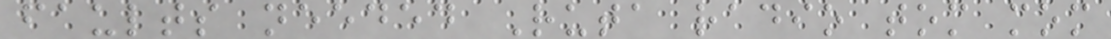faults needed Ruta radio tom mom
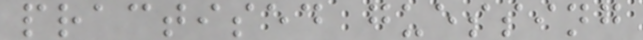practised guessing
